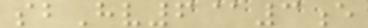sbHv6@3e
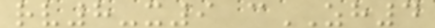rv8-x9 cZH4
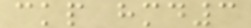ckp hmd3
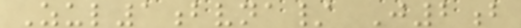Zul1bvna/ J2b
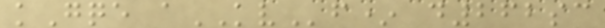kGqe aKVf* d262sc
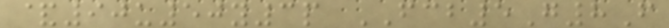&90u50y3p FCB5G8F
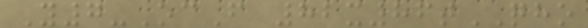Y7-OcF 82x86tQHO
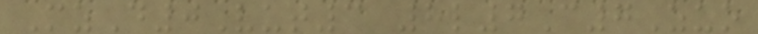MzD0Vut3 8l7C7Zuo
